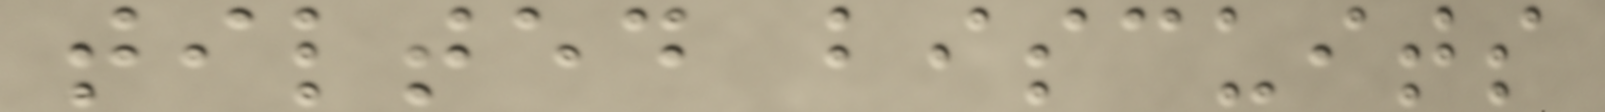tilted biscuits
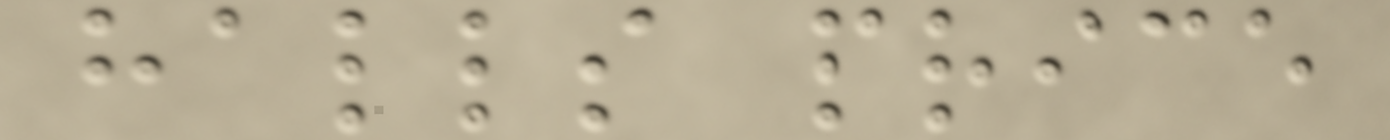halls price
